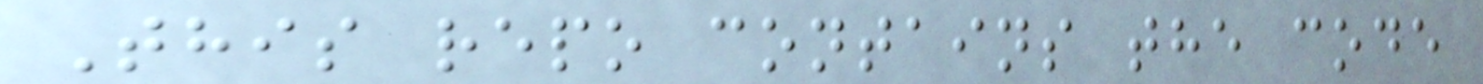This repo contains the code
